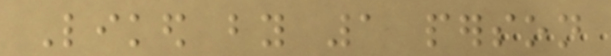Liked by 1 person
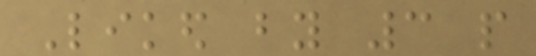Liked by 3 people
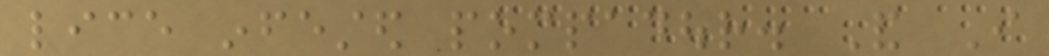lice infested pompadour. And I
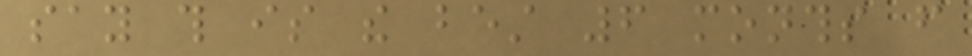say this is the best 6 months from
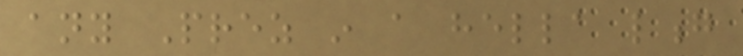any Prez in a hella long
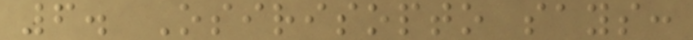6. Osirisopto says:
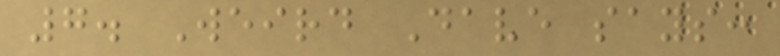7. Weird Dave says:
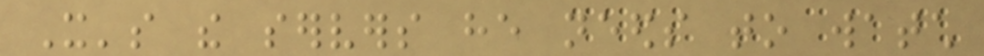It's the servers he needs to watch
